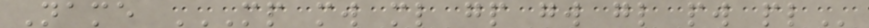Name MP MW ML GP GW GL PW PL
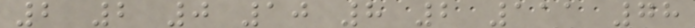2 2 0 10 8 2 111 78
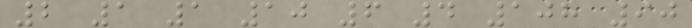2 1 1 10 6 4 108 90
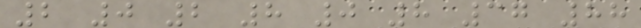2 0 2 8 0 8 37 88
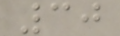30
